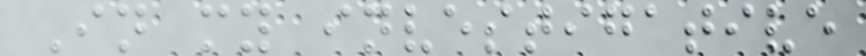In my investigative
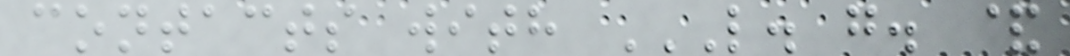contacts with L. G. &
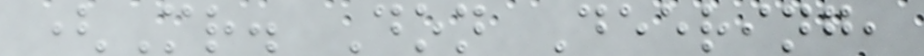(Mr. Don Deering,
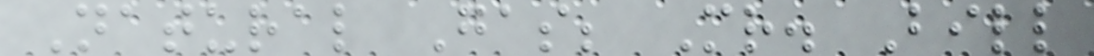Natural Gas; Mr. Bill
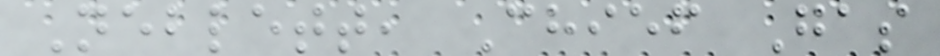Neblett, Chief Gas
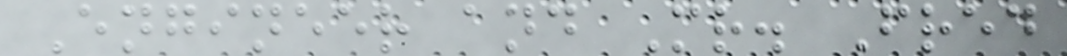Engineer and Mr. Fred
